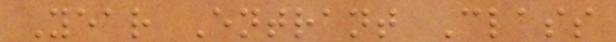Year Entrant Class
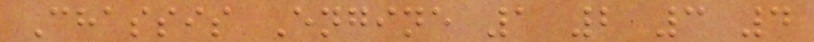Chassis Engine 1 2 3 4
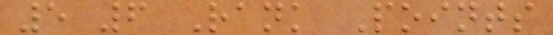5 6 Rank Points
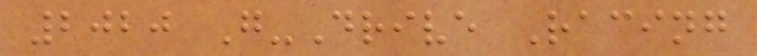2020 G-Drive Racing
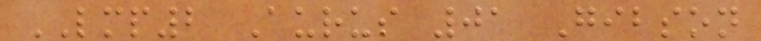LMP2 Aurus 01 Gibson
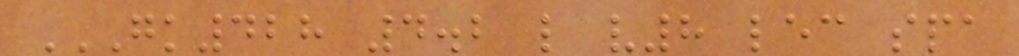GK428 4.2 L V8 LEC SPA
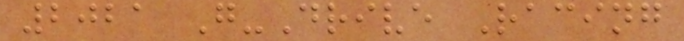2021 G-Drive Racing
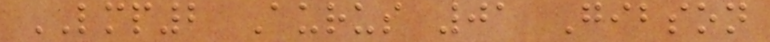LMP2 Aurus 01 Gibson
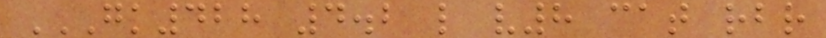GK428 4.2 L V8 CAT RBR
